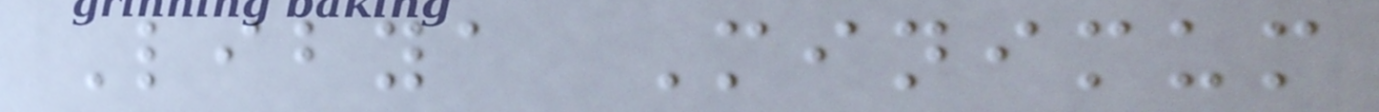Libya Minimum
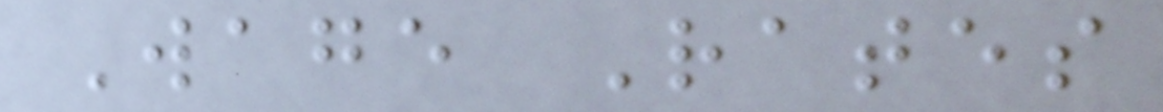Wage Rates
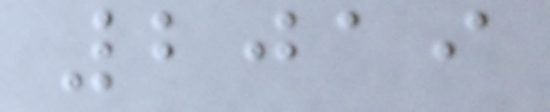2019
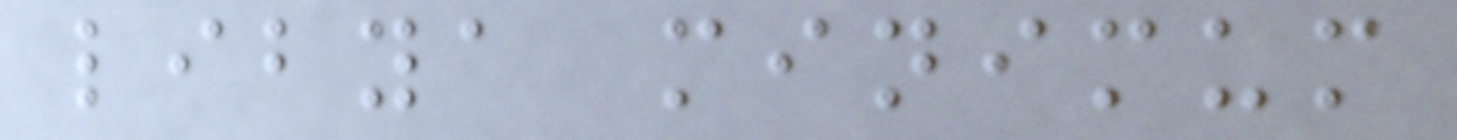libya minimum
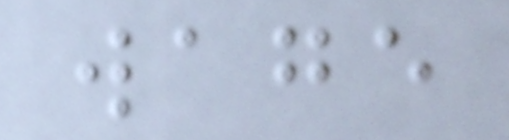wage
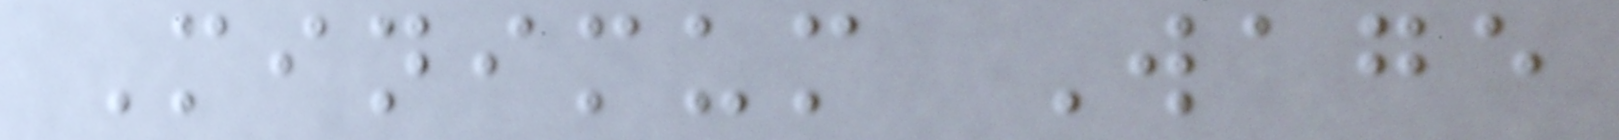Minimum Wage
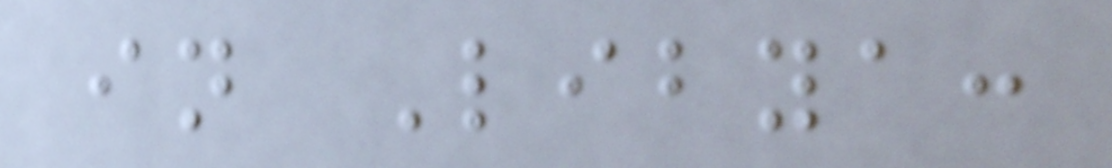in Libya:
